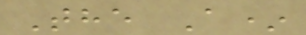The A*
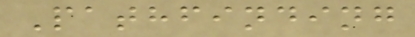Pathfinding
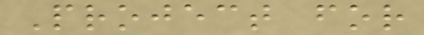Project for
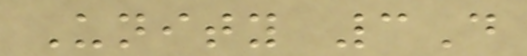Unity 3D
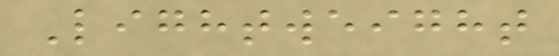Lightweight
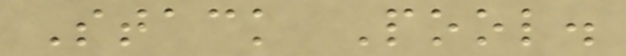Stack Pool.
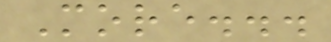More...
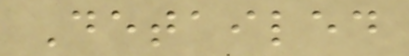Detailed
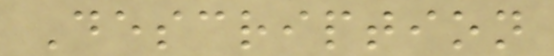Description
